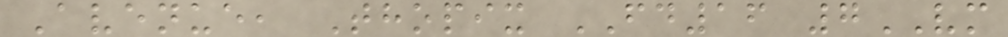Avenue, Thopix FD16 7VM
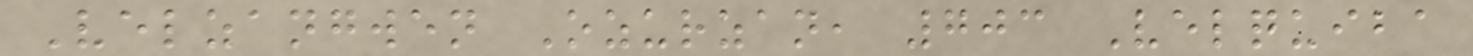Velzangwen Ozurzan, 703 Velquiba
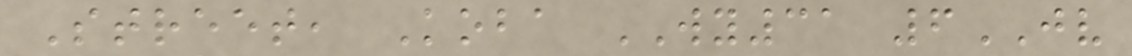Street, Koba WY31 6JV
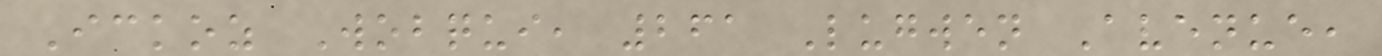Ickoz Wobqui, 261 Lugwen Avenue,
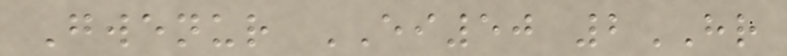Gwenur EI50 2HR
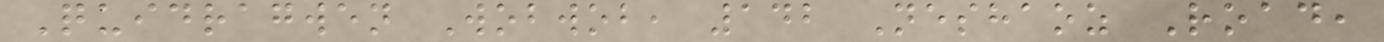Quidragwen Wobwob, 142 Neshaoz Road,
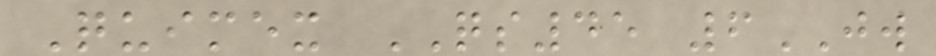Quimex QS45 6JW
